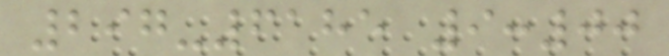297-6185 9:00
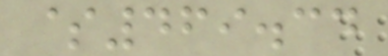$469.34
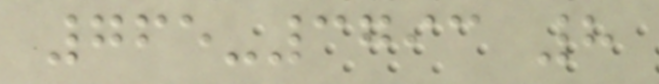765-3793 8
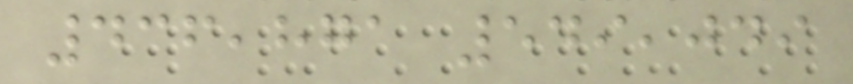436,871 549,049
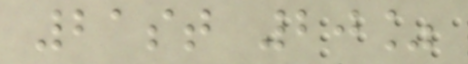21st 20%
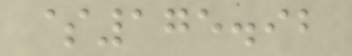$175.92
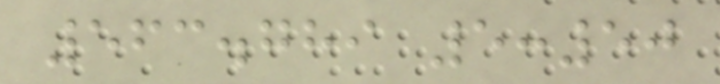563.789 5:50
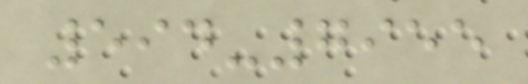594-7955
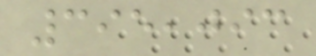395,093
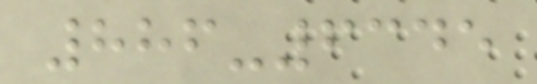886-6345
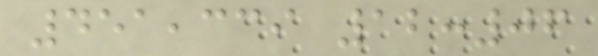451,339 12:06
